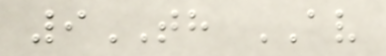9TH AV
